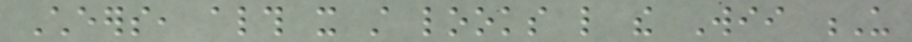Cheers, although it still looks like the Wii U
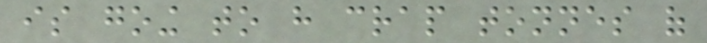is going to have crap tonnes of
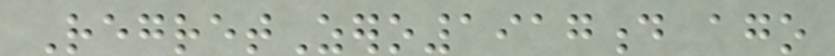RegretZero1917d ago
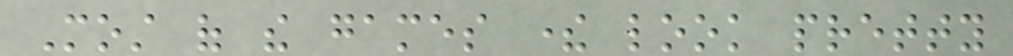Most of the games there look pretty
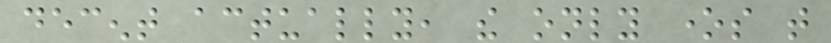decent actually, the only ones that
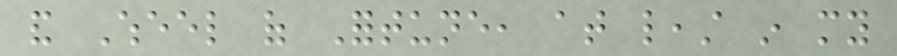and Wheel of Fortune, at least in my
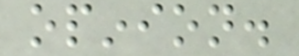opinion.
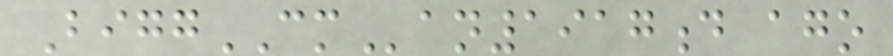BiggCMan1917d ago
